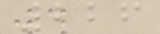226
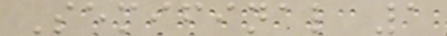Semifinal 1
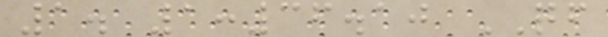1. 1:36.10 QF
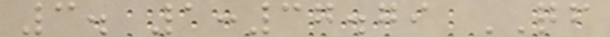3. 1:37.79 QF
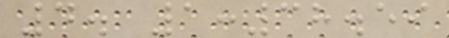4. 1:38.59
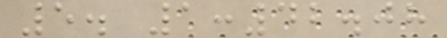5. 1:42.08
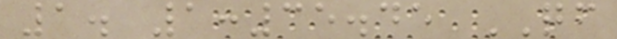1. 1:35.45 QF
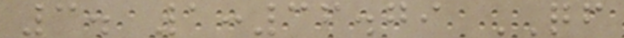3. 1:36.79 QF
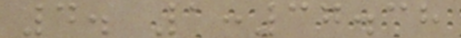4. 1:37.38
